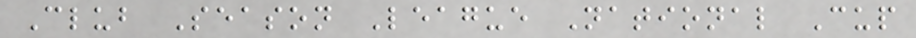Club Season League National Cup
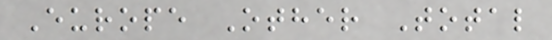Europe Other Total
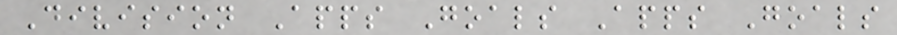Division Apps Goals Apps Goals
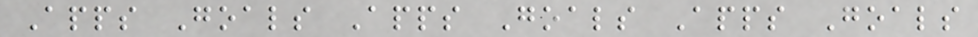Apps Goals Apps Goals Apps Goals
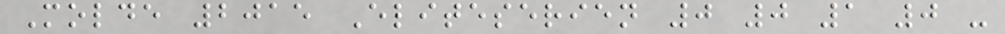Molde 2015 Eliteserien 0 0 1 0 -
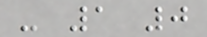- 1 0
